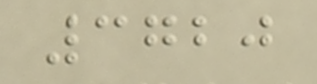3720
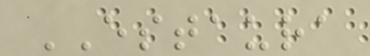ESTAURA
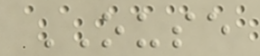OUSE
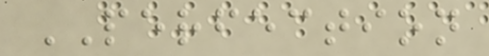PERFECTION
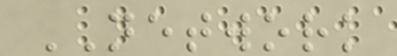NETWORK
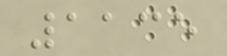1135
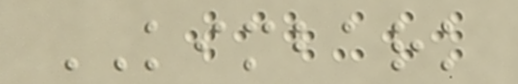KIMBARK
